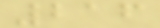216
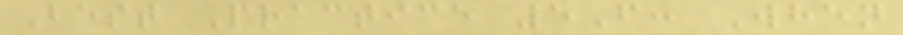Best Practice 5F: When
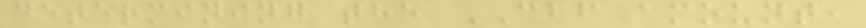determining the CBF amount,
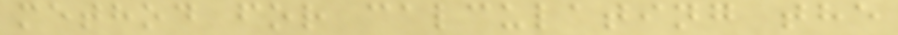method for calculating the
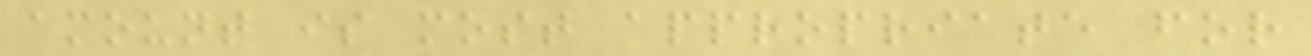amount is most appropriate for
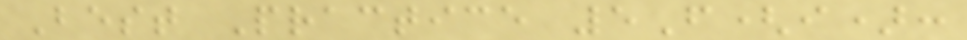Best Practice 5F(i):
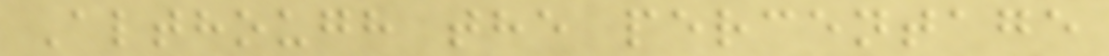Although the percentage
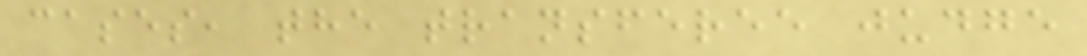cases, the transferee judge
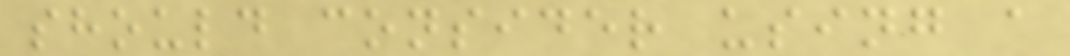should consider using a
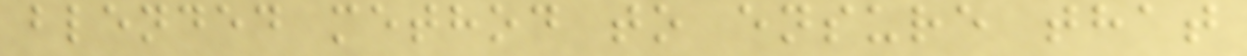blended method to ensure that
